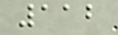112
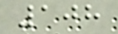108
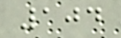104
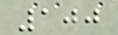100
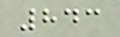843
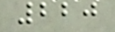220
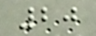20
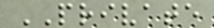PRIVATE
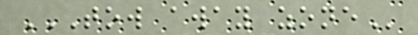TOW AWAY ZONE
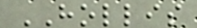HOLLIS
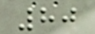80
